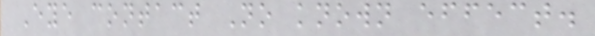Eye contact No known effect.
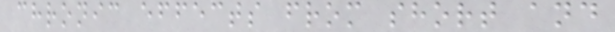chronic effects from short and
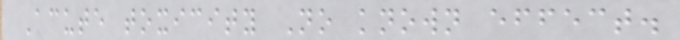Acute toxicity No known effect.
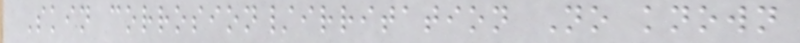Skin corrosion/irritation No known
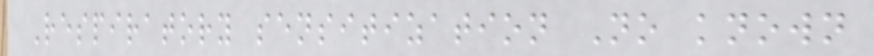Respiratory sensitization No known
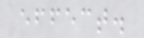effect.
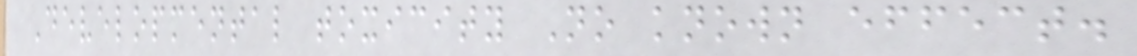Developmental toxicity No known effect.
